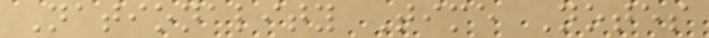Nationality Time Notes
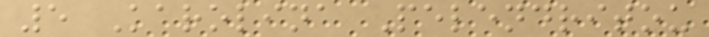5 Karolina Pelendritou
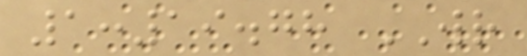1:19.78 WR
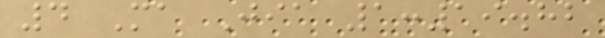4 Ma Jia 1:19.82
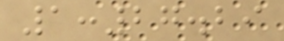1:27.29
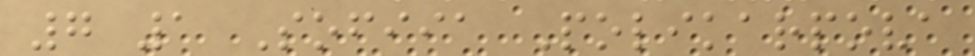7 1 Sofiia Polikarpova
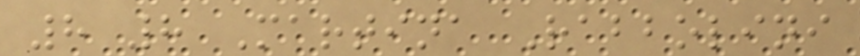8 8 Martina Rabbolini
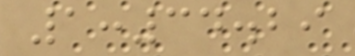1:34.29
